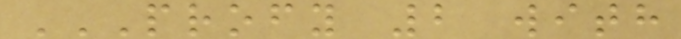PROFY 2 WITH
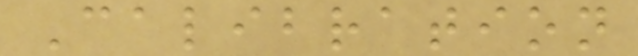Calibration
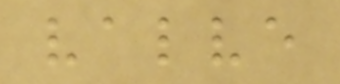valve
